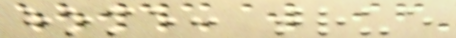home: true
